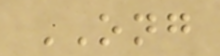ONG
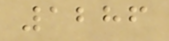1286
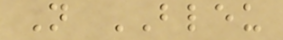N BLEU
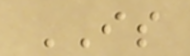IS
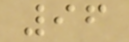96
